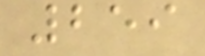259
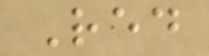Red
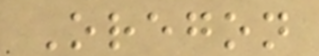Oregon
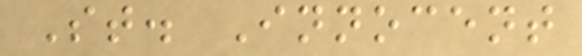St. Innocent
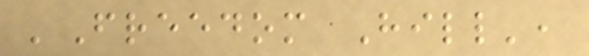'Freedom Hill',
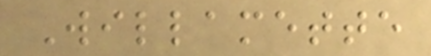Willamette
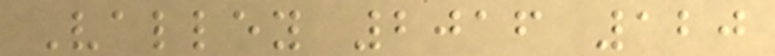Valley 2016 120
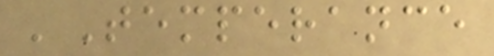'Temperance
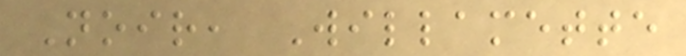Noir, Willamette
